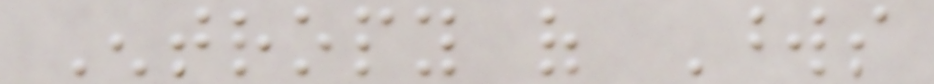Entropy of Words
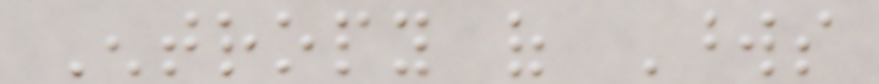Entropy of Words
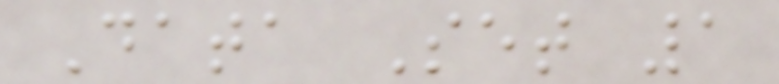Data Set 1
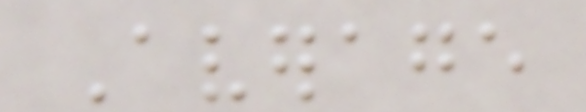Average
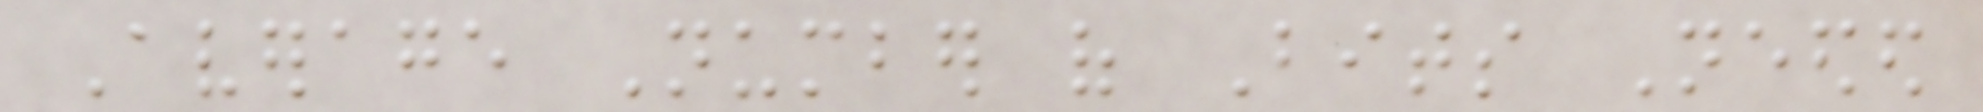Average Number of Bits Needed
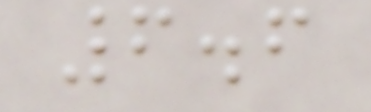6.6
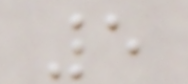5
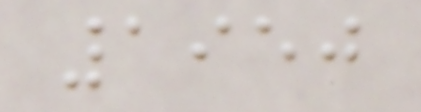1950
